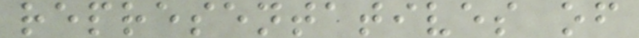representatives of
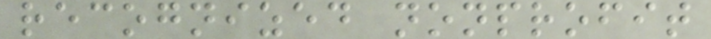recognized nonprofit
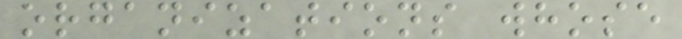organizations whose
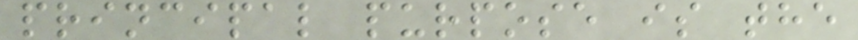principal purpose is the
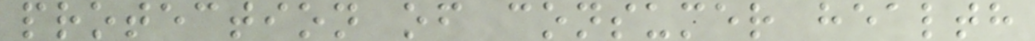protection of consumer health
